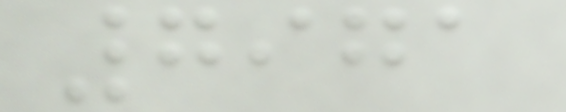7971
